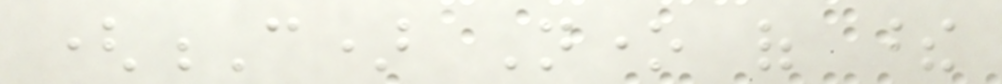(C) None of these
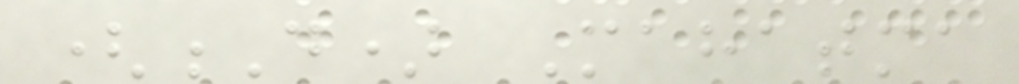(D) Mahatma
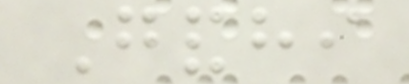Gandhi
